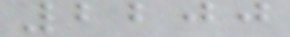2200
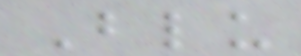Blu
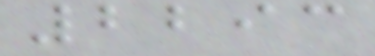2293
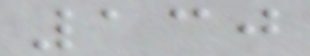130
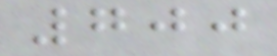700
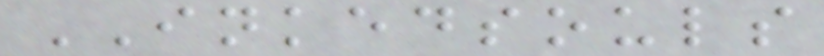INKEDSOULS
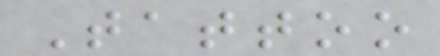Tattoo
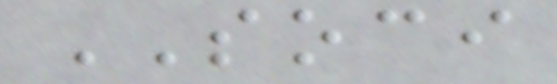SOCI
